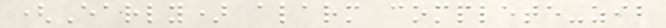(Early) alarm complete-zib
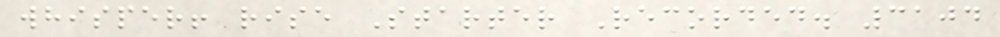whisper! rise Starter Recorded. 3104
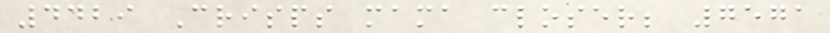4429 Crisps mama closer; 7571
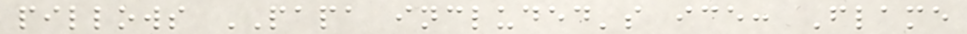pillows PAPA included's ice: Flame
